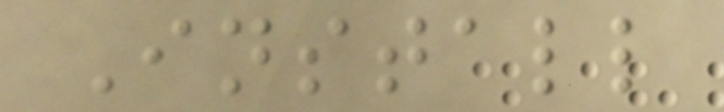Install
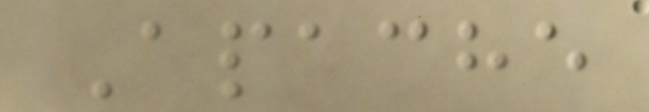Apache
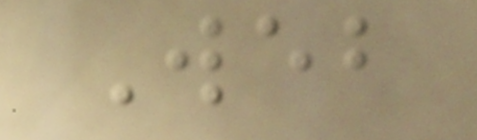Web
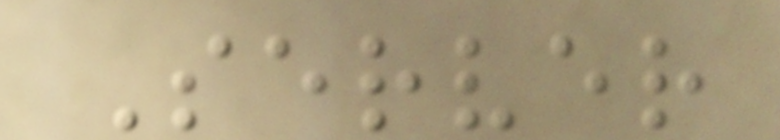Server
